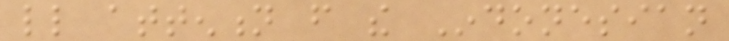little attention from the Indonesian
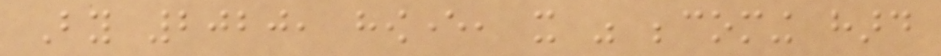By 2020, however, it was becoming hard
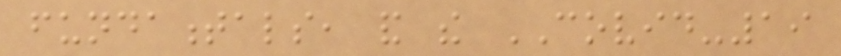fundamentals, and the COVID-19
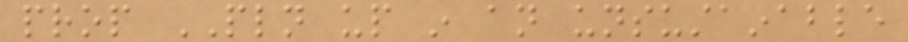prop PLN up in an unsustainable
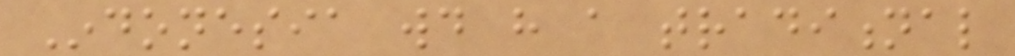Indonesia would have a traditional
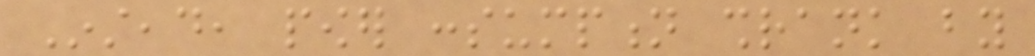Instead, power consumption shrank by
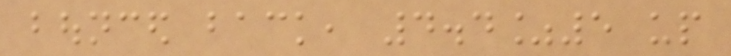bounced back, 4.4%5 up
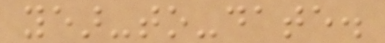year-to-date.
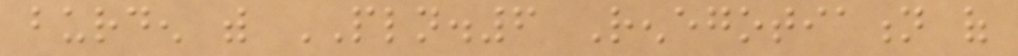burden with PLN.6 Renegotiation of
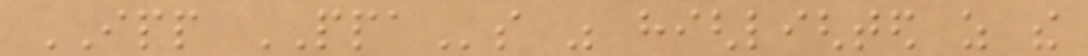IPP PPAs was highlighted as the
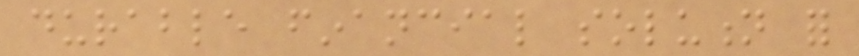durable financial solution for
